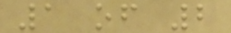1 of 2
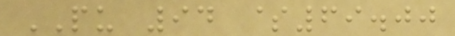PU 94 $69.00
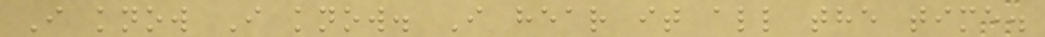I know I know. I hear it all the time.
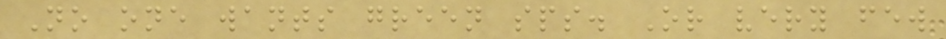No one wants green sps. Or very few
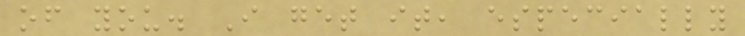of you. I get it, especially
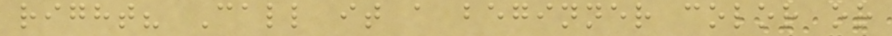right? Call it a beginner color or
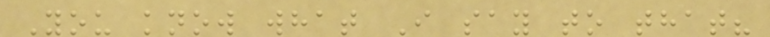You know what I say to that?
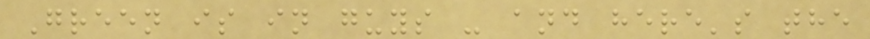Green is in guys - and here's the
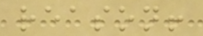reason!
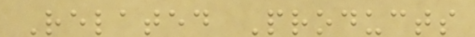Related Products
